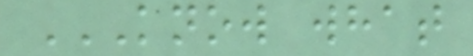KNOW WHAT
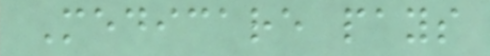Medicare pays
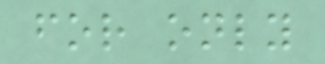for only
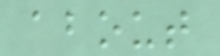about
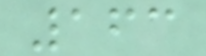163
